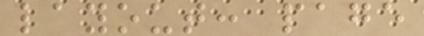layout: page
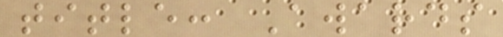title: Awards
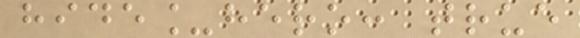hide_hero: true
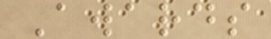Awards
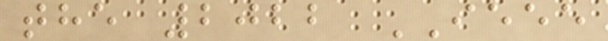the 2022 IEEE
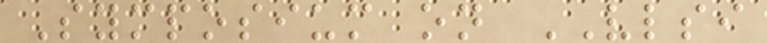Symposium on VLSI
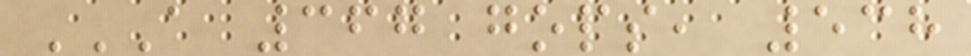A 367 GOPS, 538
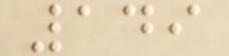149
